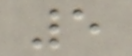5
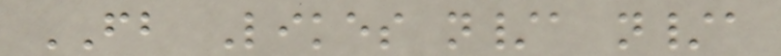FB Likes n/a n/a
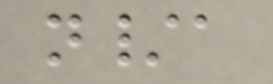n/a
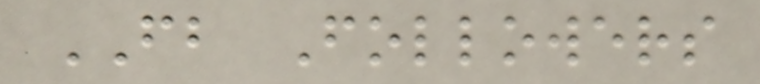FB Followers
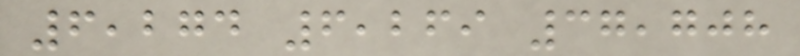6,274 6,269 37,708
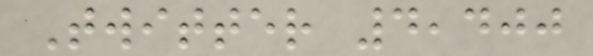Twitter 4,400
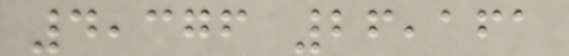4,376 26,161
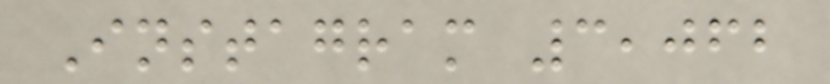Instagram 3,062
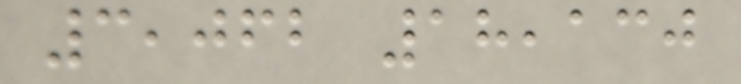3,062 18,130
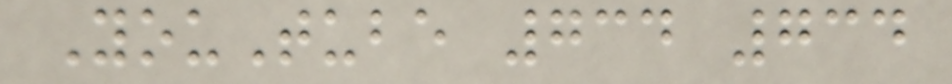YouTube 734 734
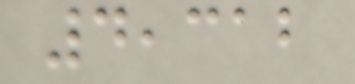4,312
